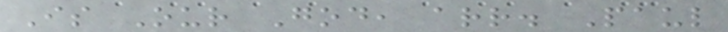Is Our God, arr. Paul
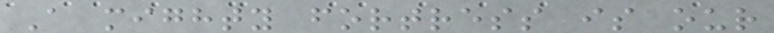A mighty fortress is our
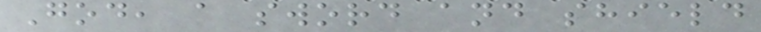God, a sword and shield
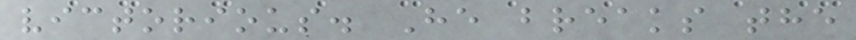victorious. He breaks the
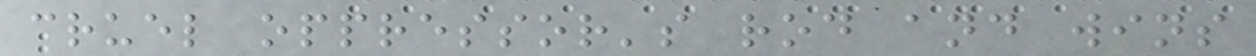cruel oppressor's rod and wins
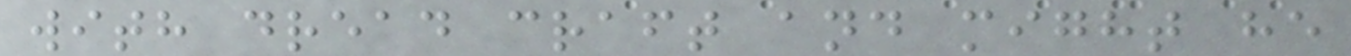with dread craft and might he
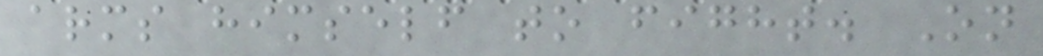arms himself to fight. On
